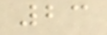23
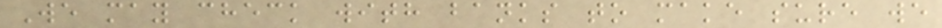We may check with banks to make sure we
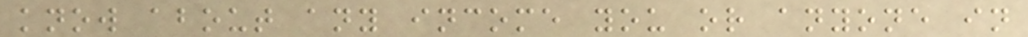know about any income you or anyone in
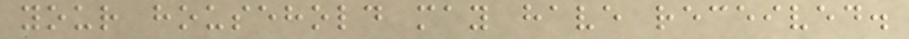your household may have received.
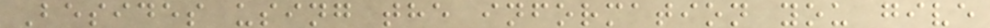Besides using the information you give
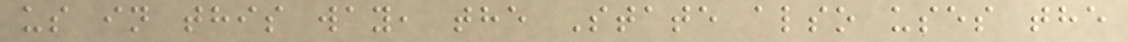us in this way, the State also uses the
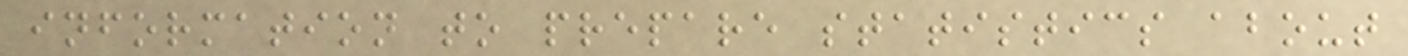information to prepare statistics about
